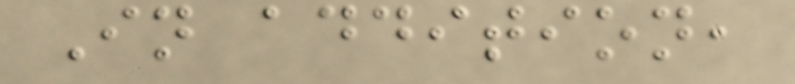In addition,
